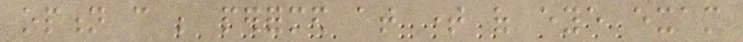option can be performed at time of eye exam
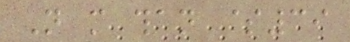Not more than $39
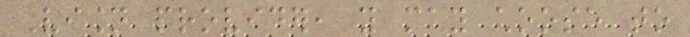Vision provider, you may choose to
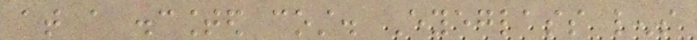at a discounted cost. Eyeglass lens
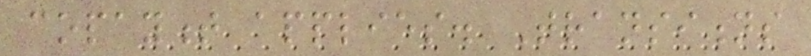copayment applies. Transitions
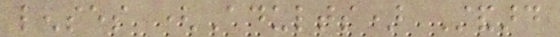lenses (Adults) Standard
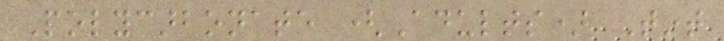Polycarbonate (Adults) Tint
